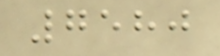7580
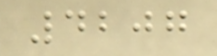4207
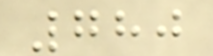780
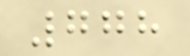778
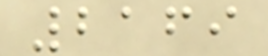2169
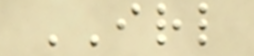IRL
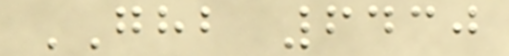GHB 6430
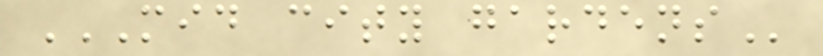MID CITY GARDENS
